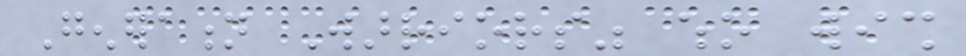Generation Warriors" who wish
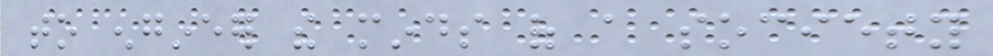to engineer the minds of a society
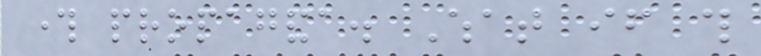through propaganda. What if this
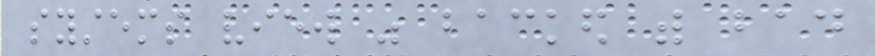systems view was backed with bad
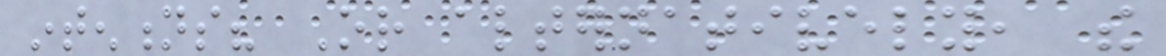intentions? Or alternatively, the
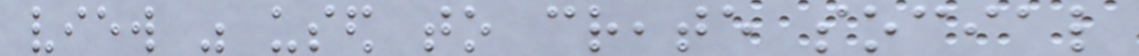view was used to create social
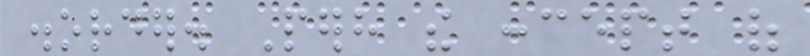disorder. Perhaps the concept of
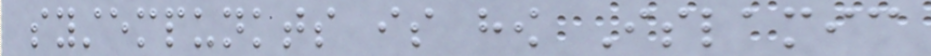systempunkts is how Islamic
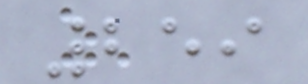259
